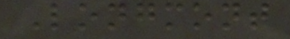Longmont
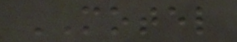MOTEL
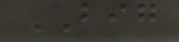BIG
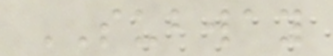SUBWAY
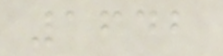1642
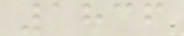1836
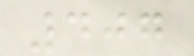407
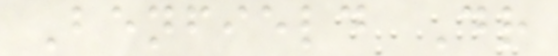Benfield Dr
